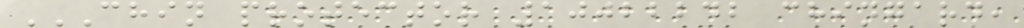CHIN PROTECTOR 10022242 CHINGARD,
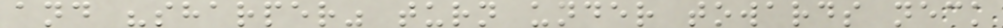and "sharper" turn under towards neck
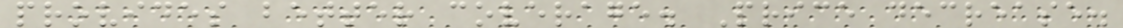provides better coverage. Price decrease.
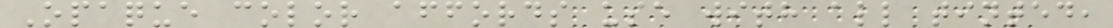Opaque color affords use with all tinted,
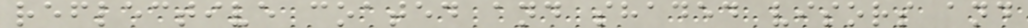reflective coated and shaded visors and
